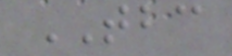TBC
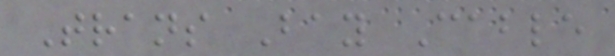Trans Bay Cable
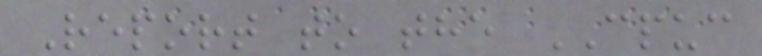Report to the CPUC
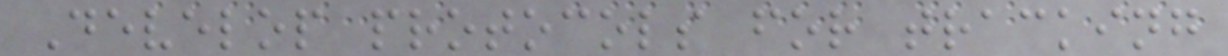Develop protocols for tracking
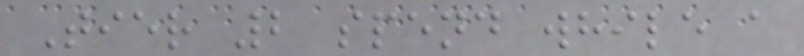Tier 2 spend while a
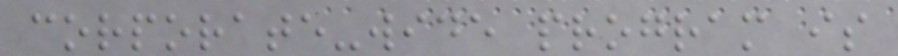corporate-wide program is
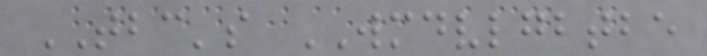TBC's WMDVLGBTBE
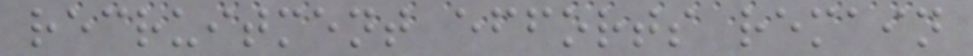recruitment efforts remain
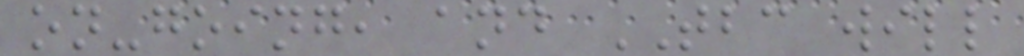on-going, and TBC will
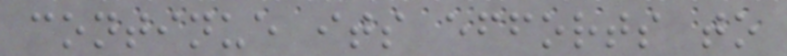continue its efforts to
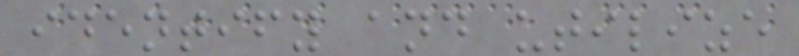identify and utilize
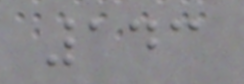143
